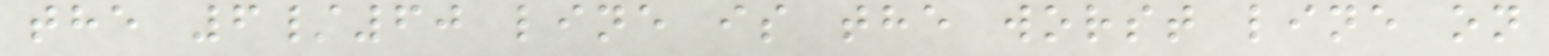the 6/60 line is the worst line on
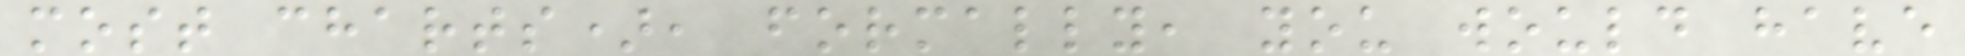most charts), formally, you would have
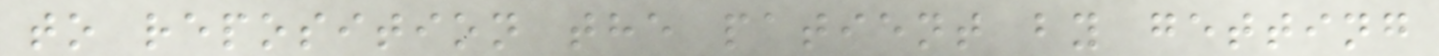to reposition the patient by getting
